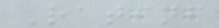Rating
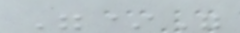"*"
